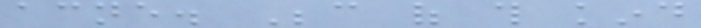acne. Because of this kind
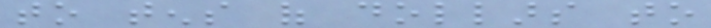to tens of dollars to
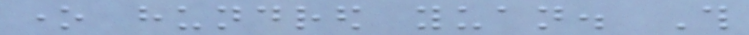one hundred yuan. This
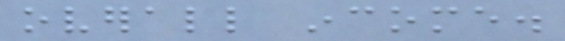overall income.
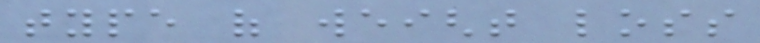type of weight loss
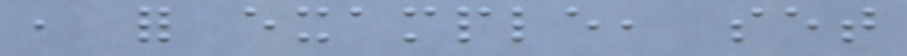, for example, set
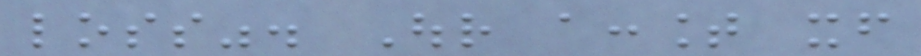loss". Our account itself
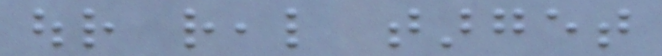our real target
